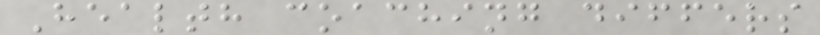Health coaching differs
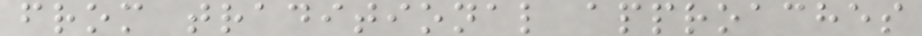from traditional approaches
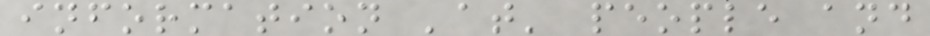information 'at' people and
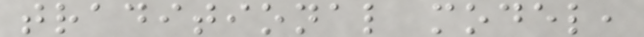traditional model,
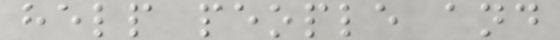help people and
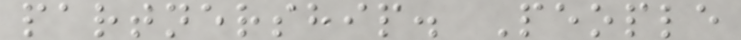partnership. People
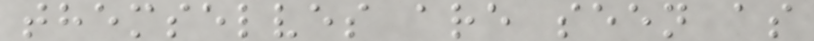themselves are seen as
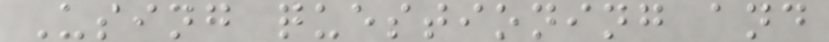Using questioning and
